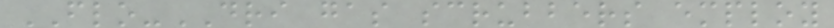FLO-DRI gas scrubbers employ
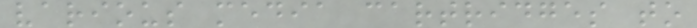various media cartridges to
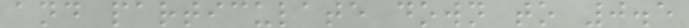and particulate down to 0.5
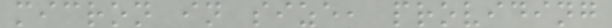micron in size, providing
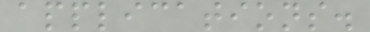applications.
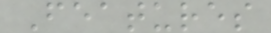Features
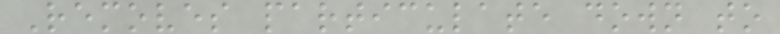Removes particulate down to
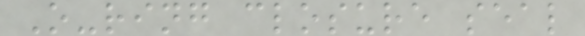O-ring closure seal
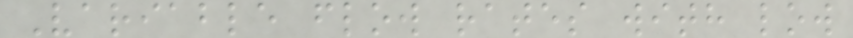Variable flow rates with low
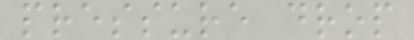pressure drop
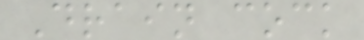Drain cock
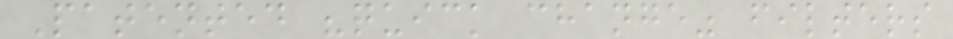Patented "quick change" filters
